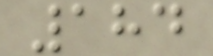184
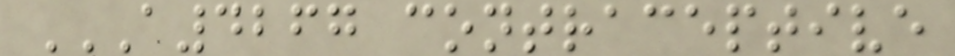A4267 CONTRACEPTIVE
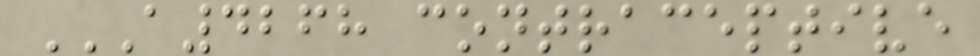A4268 CONTRACEPTIVE
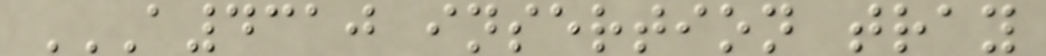A4310 INSERTION TRAY
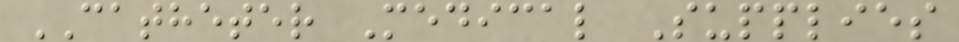CATHETER Medical Supplies
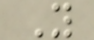Y
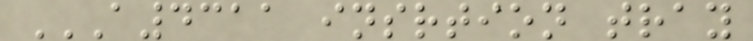A4311 INSRTION TRAY
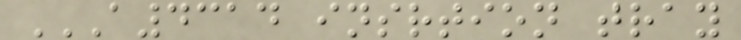A4314 INSRTION TRAY
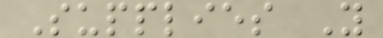Supplies Y
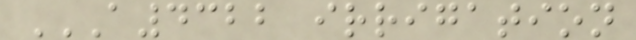A4322 IRRIGATION
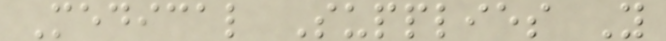Medical Supplies Y
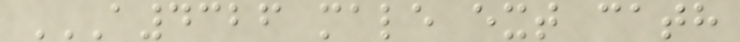A4326 MALE EXT CATH
